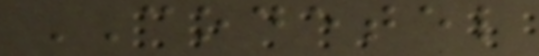CODETEL
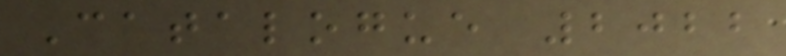Catalogue 2022
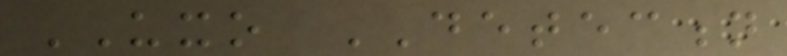UXO DETECTION
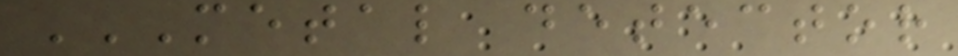METAL DETECTOR
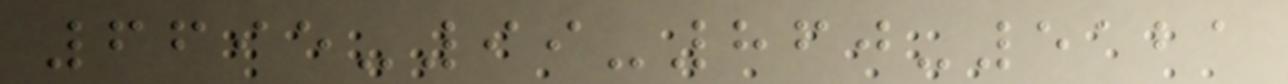6695-99-860-5121
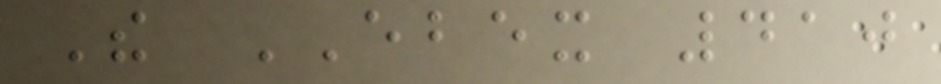The EBEX 410
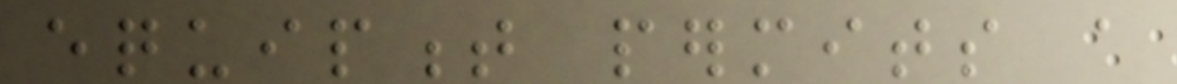equipment permits a
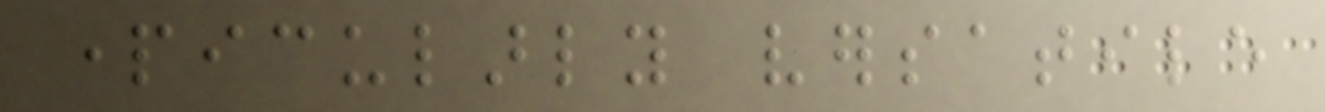particularly versatile
